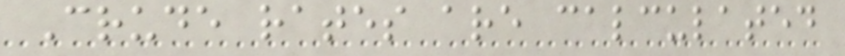Crude rates are calculated
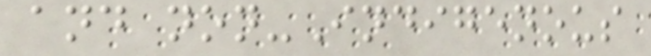and non-Indigenous
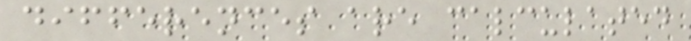differences are calculated
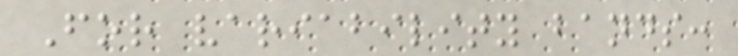For variability bands:
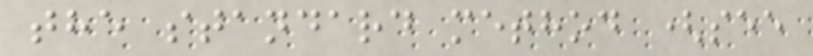the standard method (see
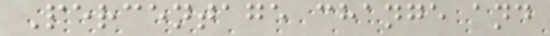Percentage change and
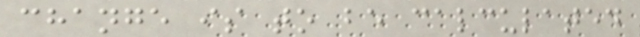change is to be calculated
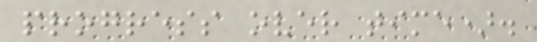progress over time).
